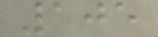105
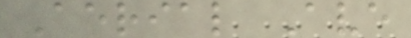Aerial Ave
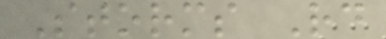Storms Rd
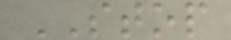STOP
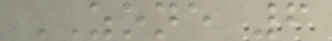ZONE 6
